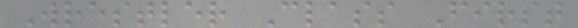Wrestler Class First
